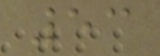53
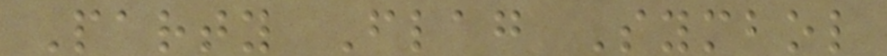Party Flag Symbol
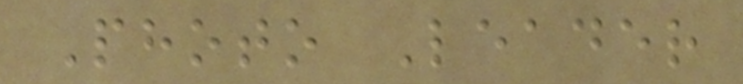Photo Leader
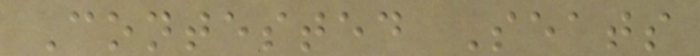Contested Seats
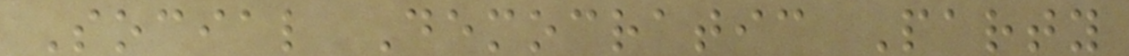Social Democratic Party
